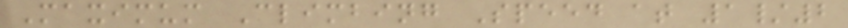Maximum Climbing Speed at 1/2
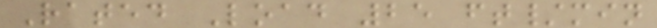Rated Load 25 ft/min
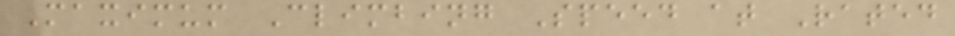Maximum Climbing Speed at Rated
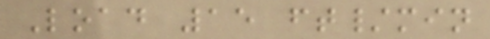Load 15 ft/min
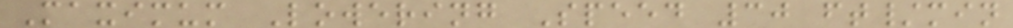Maximum Lowering Speed 30 ft/min
